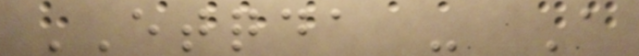ETQDA - A
